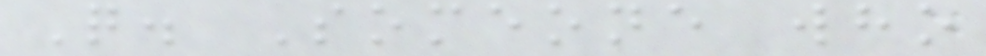Q. Someone who
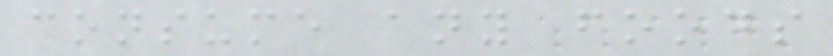consume any foods
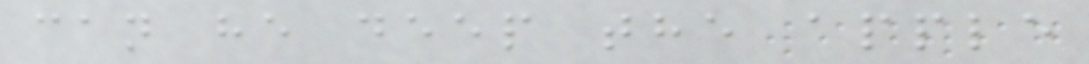can he deep the apple
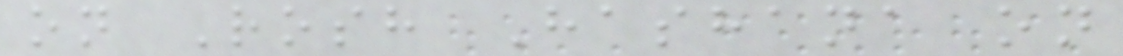on Rosh Hashana on
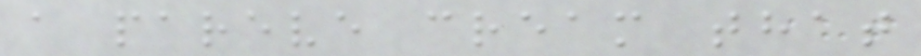a pareve cream that
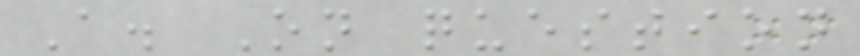A. On question
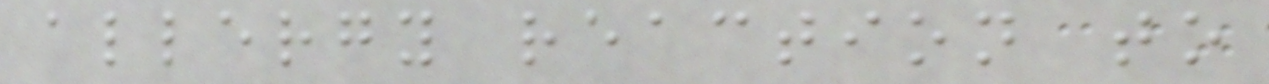allergy reaction to
